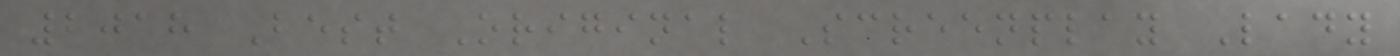2018 Best Original Screenplay Lady
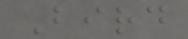Bird
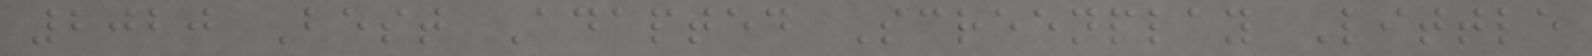2020 Best Adapted Screenplay Little
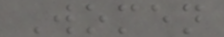Women
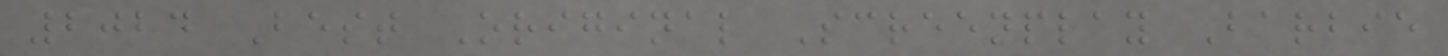2024 Best Original Screenplay Barbie
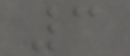3
